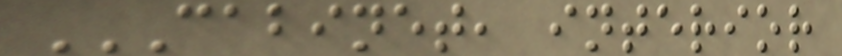CABINET, INTERIOR
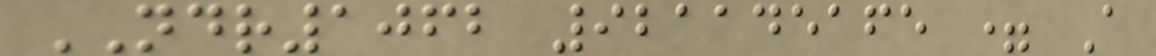NDR1062 921145165 = A
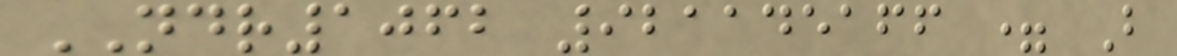NDR1062 921145166 = B
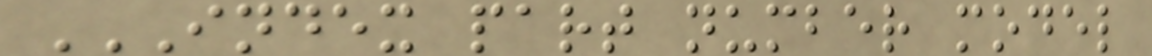INDEX PART NUMBER MODEL
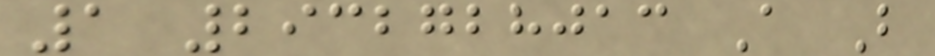1 2932728013 A B
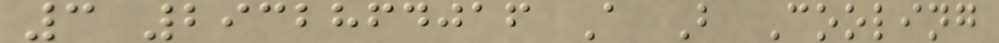3 2932864016 A B Cooling
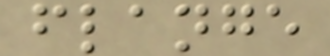flange
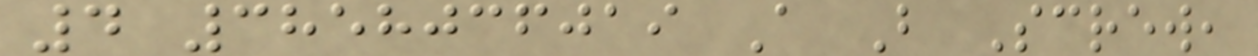4 3858036019 A B Screw,
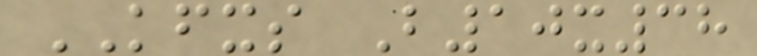KFXS B10x38
